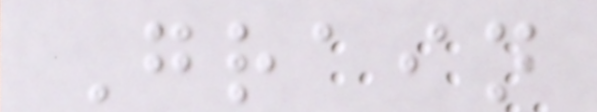Grain
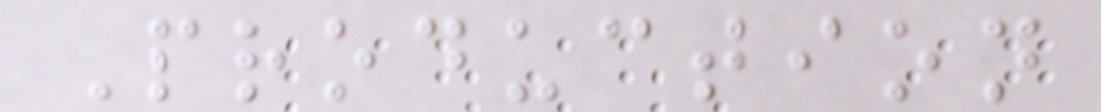Production
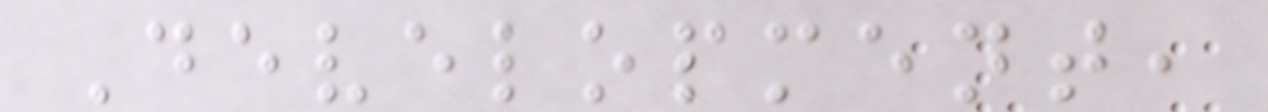Development,
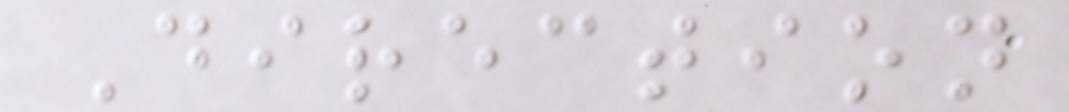Direction
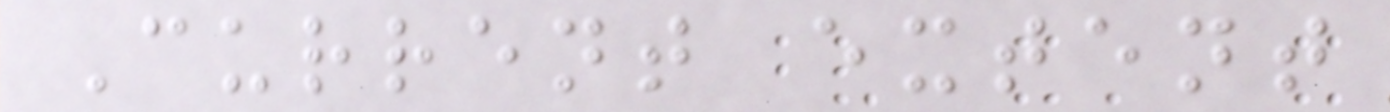Current extent
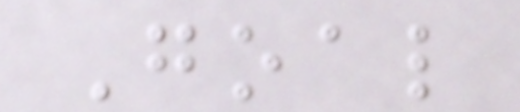Goal
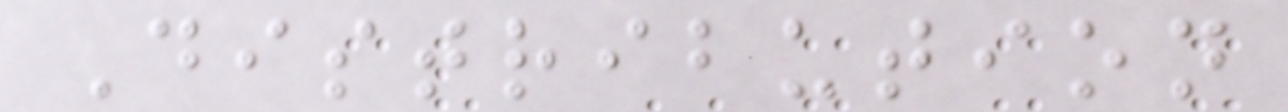Distribution
